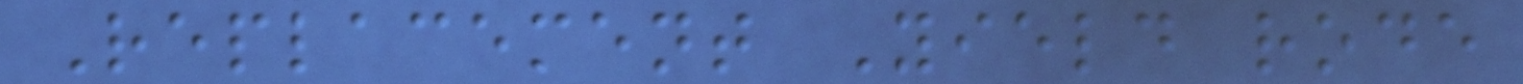Replacement Yield rode
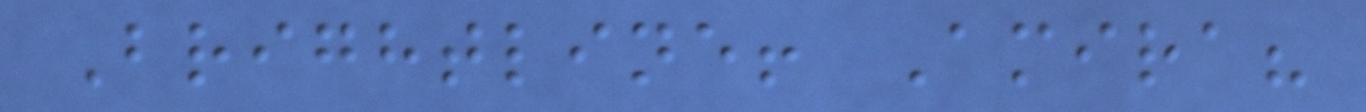Brightline! Amira?
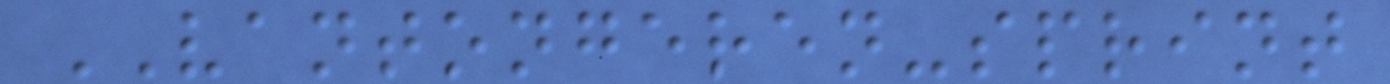VANTONGEREN-sprint
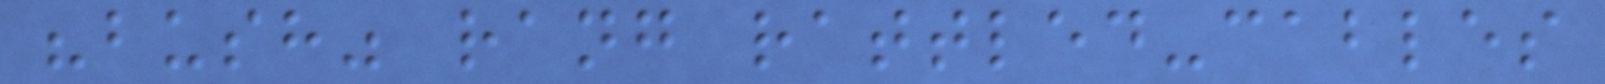"bush" rang rattled-cables
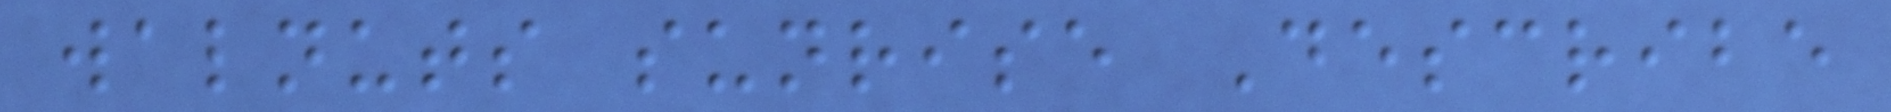walnuts sunrise Describe
